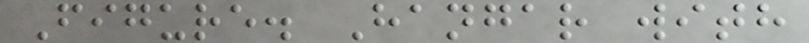Figure. Hangar with
